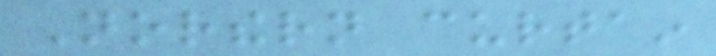Northern curtain
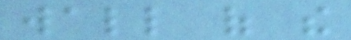wall of the
